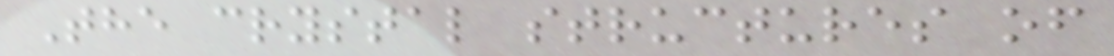The crystal structures of
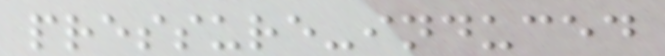pressure-induced
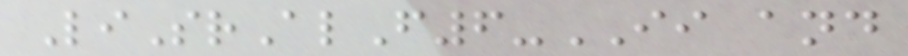LiSrAlF6-II and
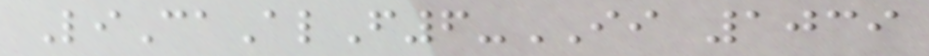LiCaAlF6-II 1039
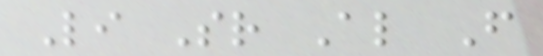Li Sr Al F
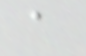a
